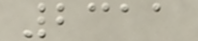2311
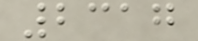2317
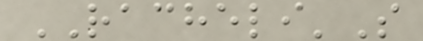RACHELI'S
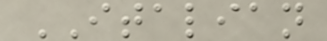ITALIAN
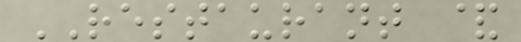RESTAURANT &
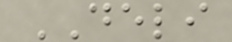DELI
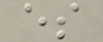es
